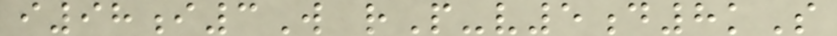i98i3W rP-v5d8kS
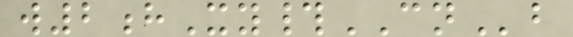w2hXy#CNb
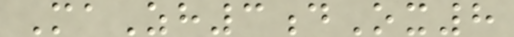MaZh3dOx8
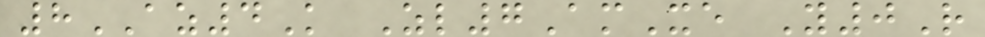8AZ4K Zl7AmXe Y0R
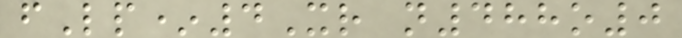fLp*4Xr n488o0
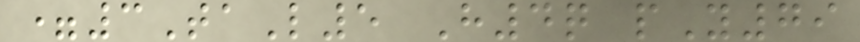=3TaL5 H4q pY79
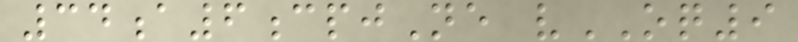34a6cpjNe vOQ9
